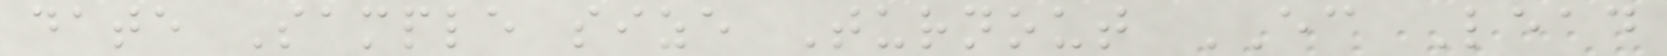date Sample size Turnout EC Lead
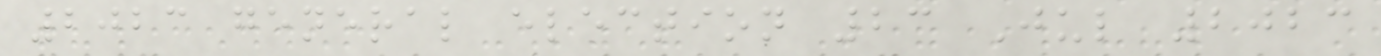2023 general election 23 Jul 2023
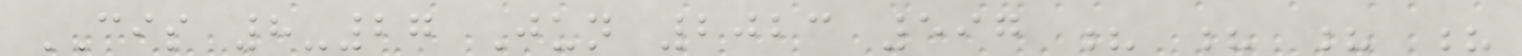CIS 8-27 Jun 2023 597 ? ? ? ?
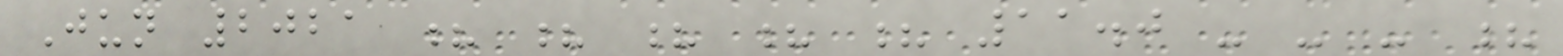Jun 2021 ? ? ? ? ? 11.0 - - - ?
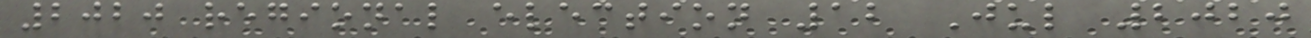2020 regional election 12 Jul 2020
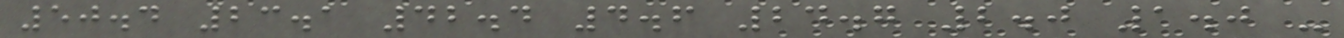50.4 23.1 42.4 4.6 24.7 2.0 1.0 -
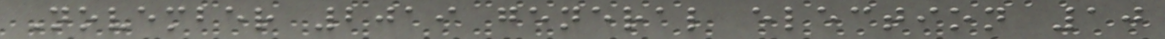November 2019 general election 10
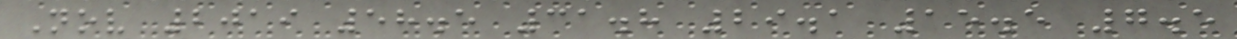Nov 2019 58.5 31.8 29.1 15.5 7.5
